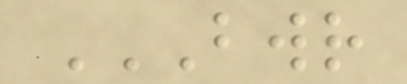BWR
